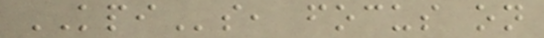KPIs, focus on
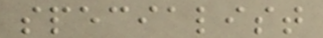specialist
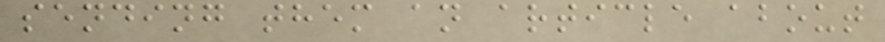sending them an article about
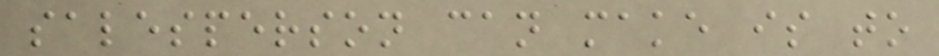salesperson can make is to
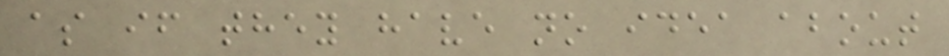as if they have no idea about
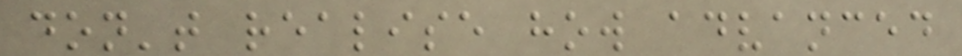don't realise how advanced
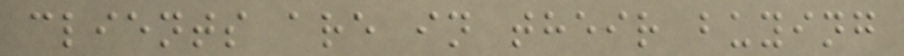clients are in their buying
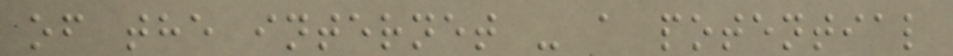of the internet - a potential
